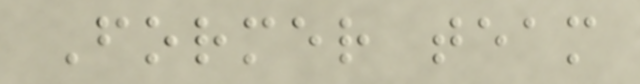Former team
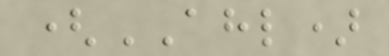(AHL)
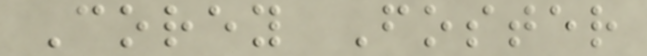Corey Foster
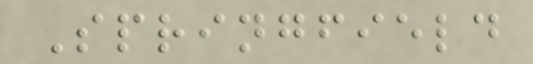Springfield
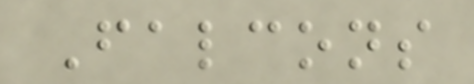Falcons
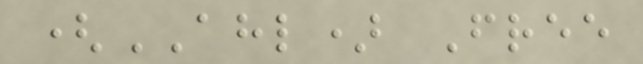(AHL) Free
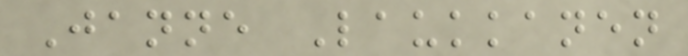Janne Laukkanen
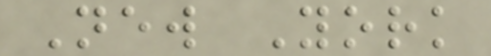New York
